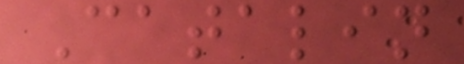Catalin
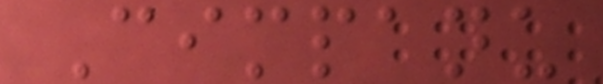Cimpanu
